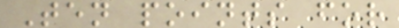Ten points for
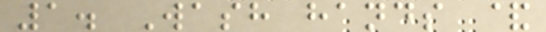1. Wash hands &
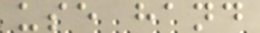use hand
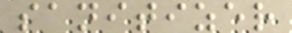sanitizer
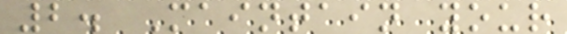2. Maintain your
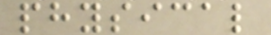physical
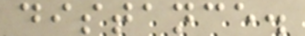distance.
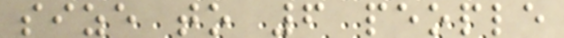size to 6 people
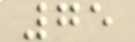75
